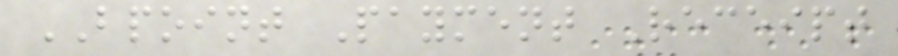BPOINT Payment Receipt
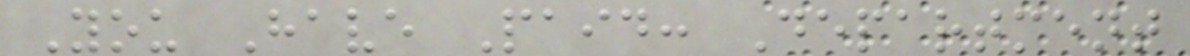You Have Paid: Department
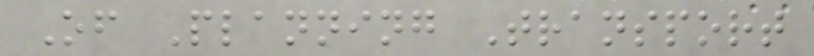Of Planning Transport
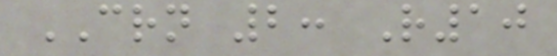CRN 2: R10
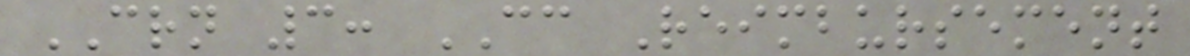CRN 3: CC Reimbursement
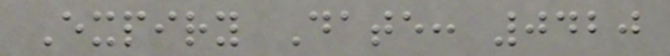Expiry Date: 0420
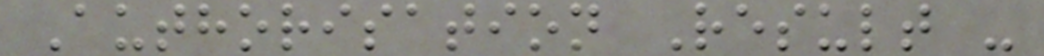Authorisation Result -
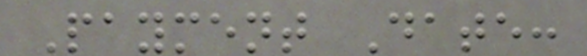Payment Date:
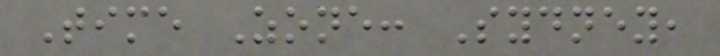Time Zone: Sydney,
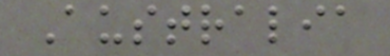Australia
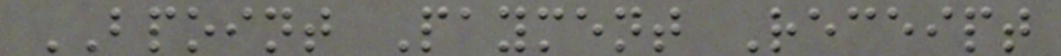BPOINT Payment Receipt
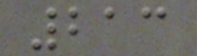213
